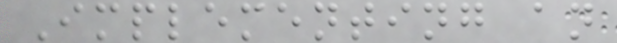Implementing an
